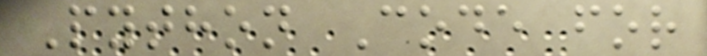Python Code for
